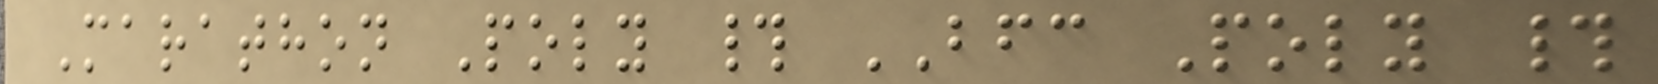Marathon Poly # BFC Poly #
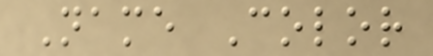Name Color
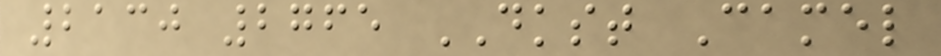2130 2765 DKST Camel
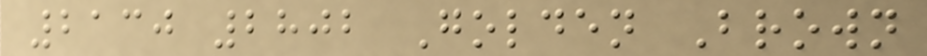2130 2802 Golden Brown
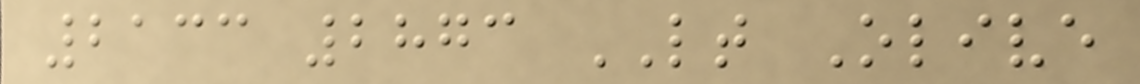2133 2873 LT Olive
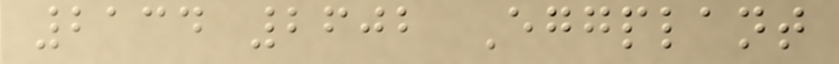2134 2602 Eggplant
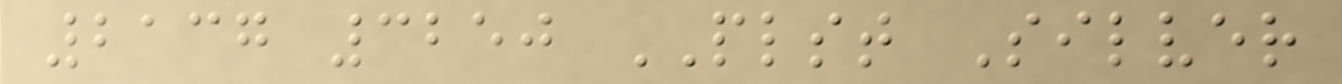2137 3250 PLST Silver
